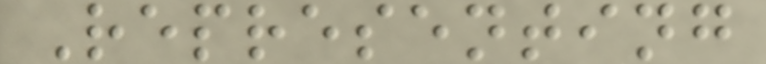Representing
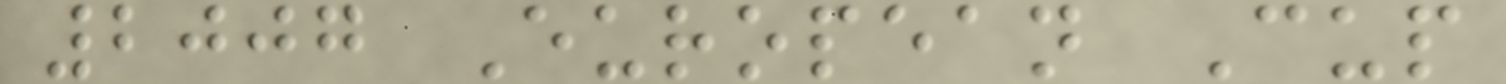2007 European Cup
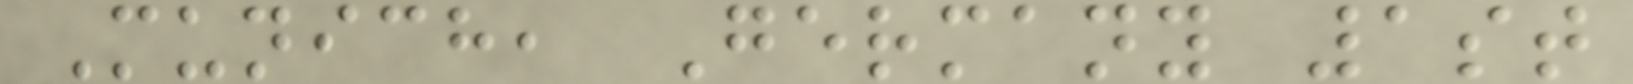Munich, Germany 1st
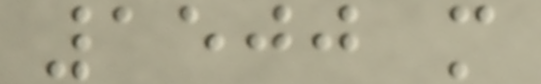1500 m
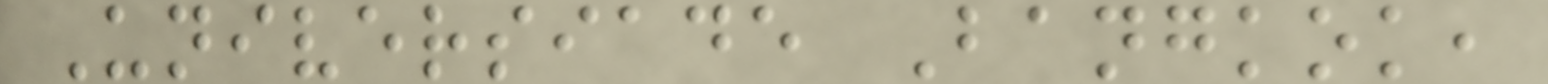Universiade Bangkok,
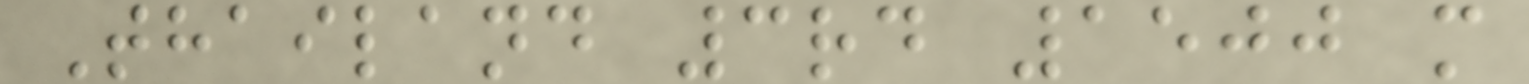Thailand 3rd 1500 m
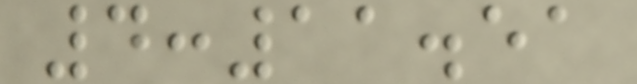4:11.51
